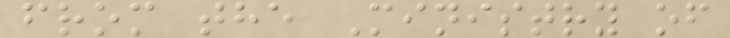from the Ministry of
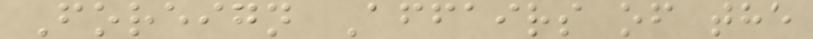Foreign Affairs of the
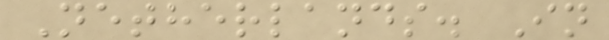Netherlands. In
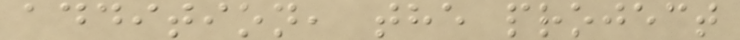addition, the project
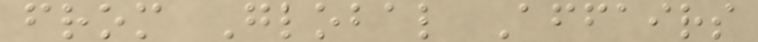from Global Affairs
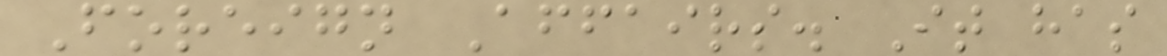Foreign Affairs. It has
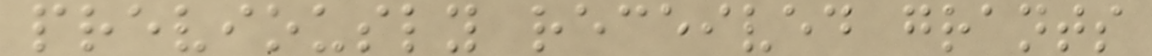previously received grants
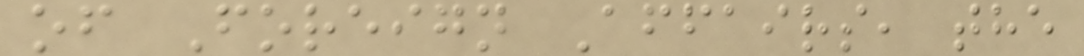of Foreign Affairs, the
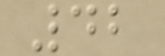42
